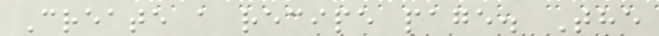Create a recipe page. The
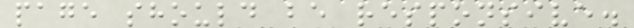page should be responsive.
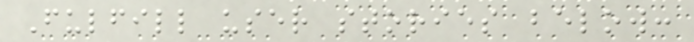Fulfill user stories below:
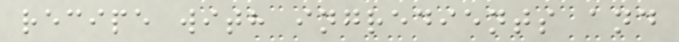recipe with ingredients and
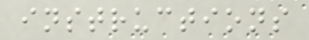instructions
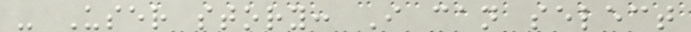- User story: I can select
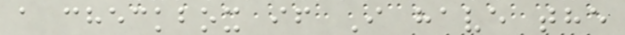a checkbox if I have the
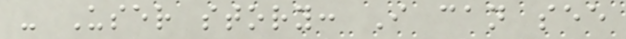- User story: I can see
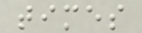times
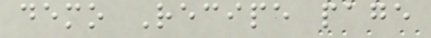demo Recipe page
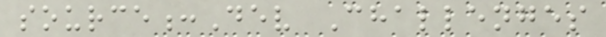source:Dev Challenges
